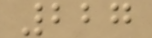227
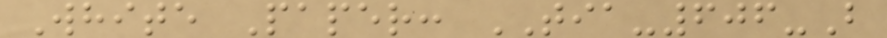White Paper: TIA-606-B
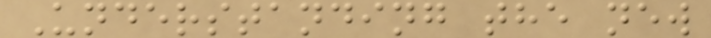Understanding the new
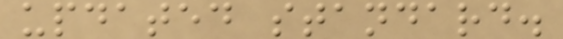updated standard.
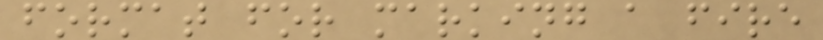format for marking a fire
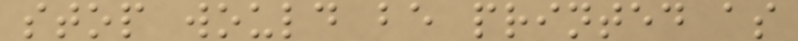stop would be printed as
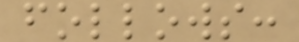follows:
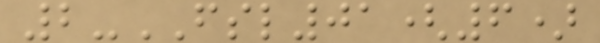2-FSL01(6)
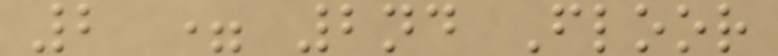2 = 2nd Floor
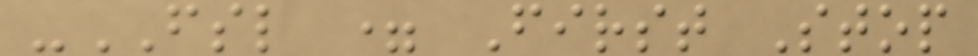-FSL = First Stop
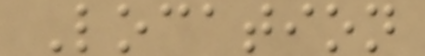Location
